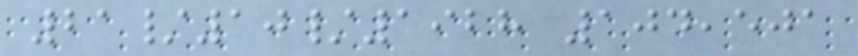21/10/1928 104,501
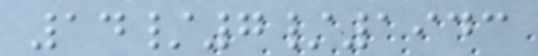14/7/1943
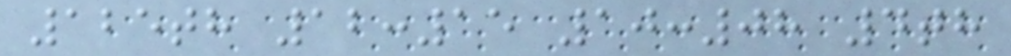125th 12:15 10:08 4th
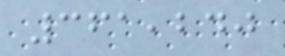361,240
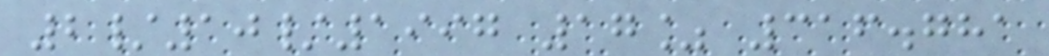2/10/1997 17% 316.781
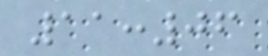11:06
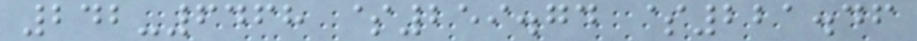242-6468 $259.74 $221.46
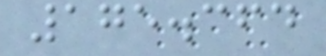175.364
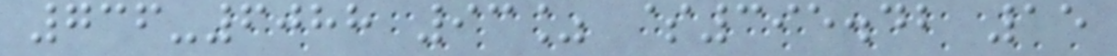736-6088 93% $395.42 15
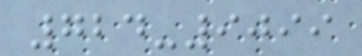724-9099
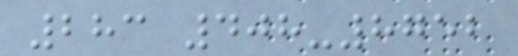283 408-8752
